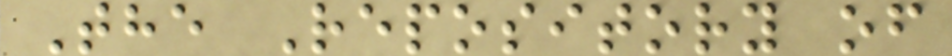The Repository of
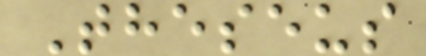Theseus
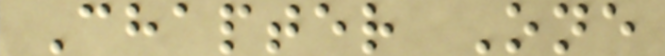Chapter One
